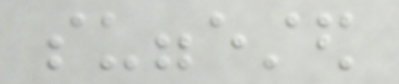suggested
